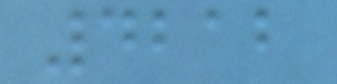4212
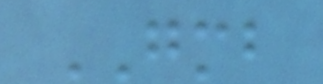GMB
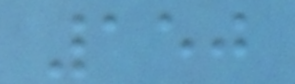150
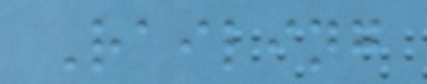Railing
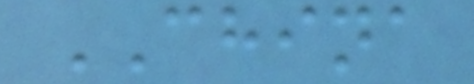CHINA
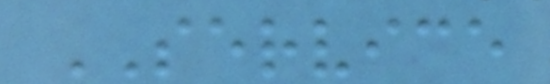SERVICE
